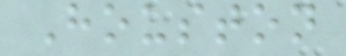Houston
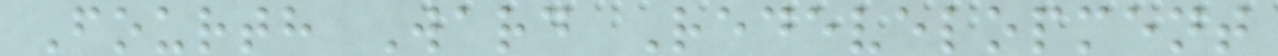Fourth Ward Redevelopment
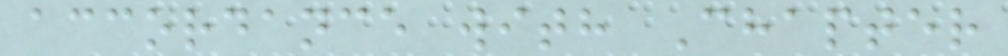accordance with Chapter
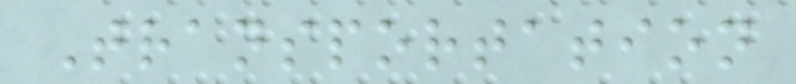Transportation
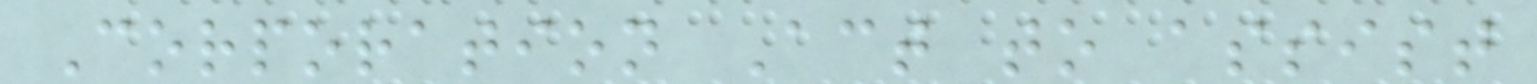Corporation Act to assist
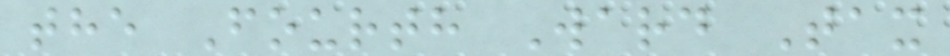the Fourth Ward Tax
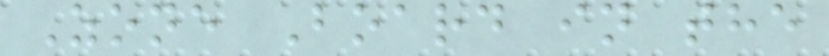Zone Board in the
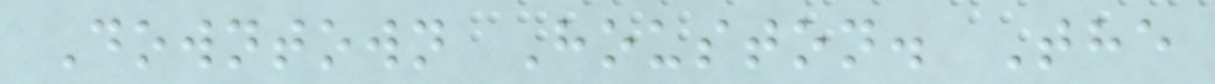Downtown Houston. The
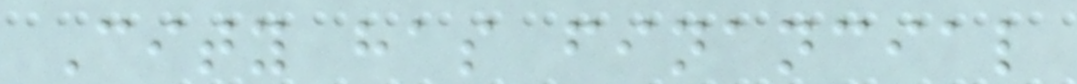City has financial
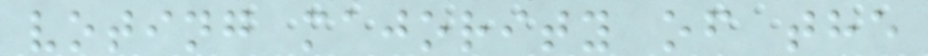voting majority of the
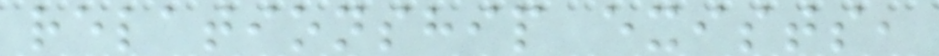relationship exists,
